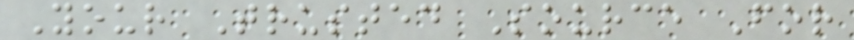Your Trusted Source For
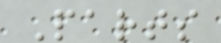Parts
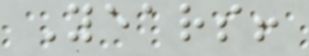Years!
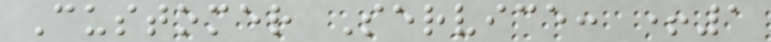Customer Service: +1
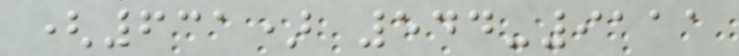(631) 544-9111
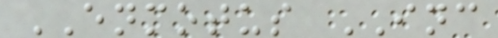ENMOTUS INC
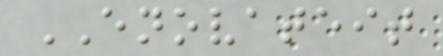ENOVATEIT
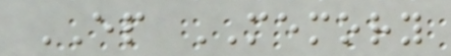EP MEMORY
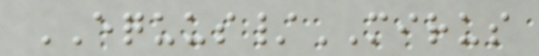EQUUS/MIRUS
